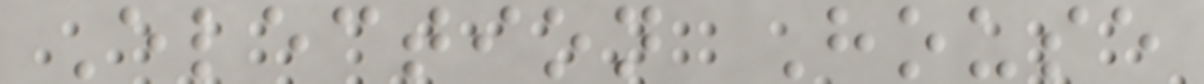Election House
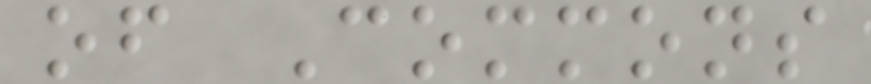of Commons
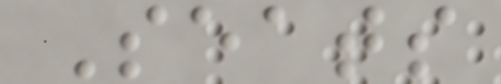Seats
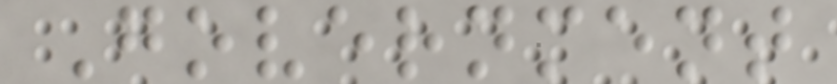Government
